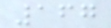167
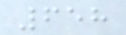658
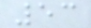53
